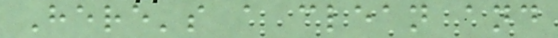Here's a clean and
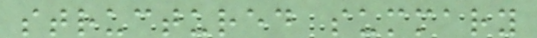structured summary
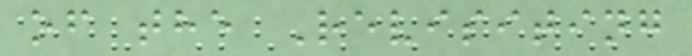of the Revisiting
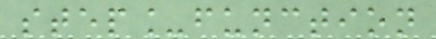step_function
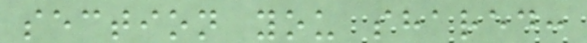section you shared:
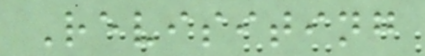Revisiting
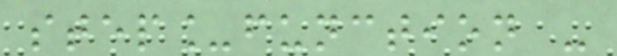step_function -
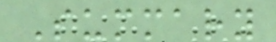Summary
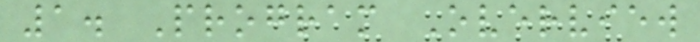1. Program Overview
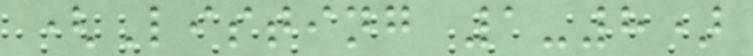(Listing 1-8)
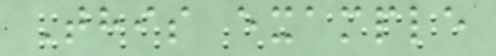This example
